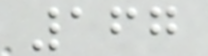167
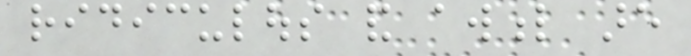ridiculous and awful are
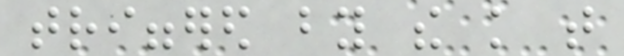triggered by the knowledge that
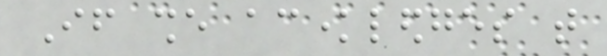If she acknowledges that
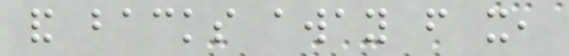and backs away from it,
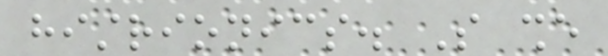histrionics. So she
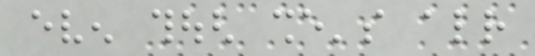even though she's already
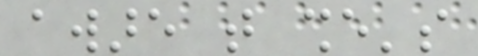aware that she's
